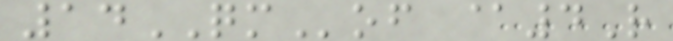14QMof @4R
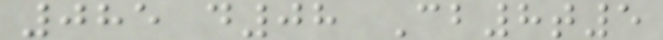085 d08 Cb8t5
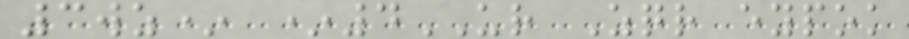3wz* *4UR Zqr eypok
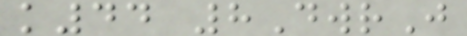k44 8DwrJ
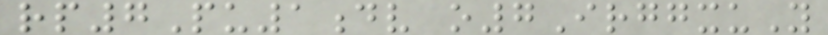rp7Pu1dv o7IrggxuY
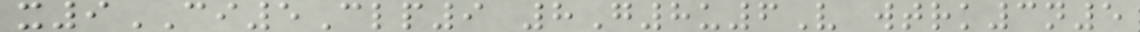x9CI5Clp9 8G8u6V wtrk3n5
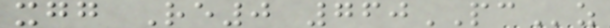xgg Re0 760PCz
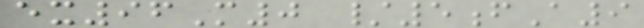ex96M0 /5fA9
